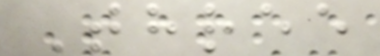Three
